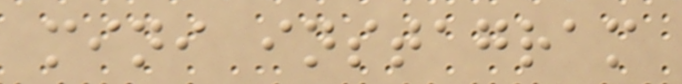mini instagram
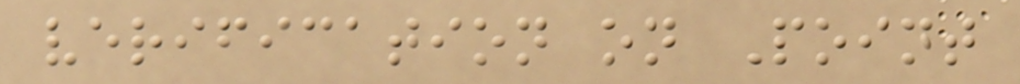verification on Point
